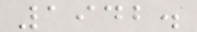1942.
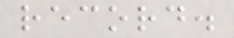record.
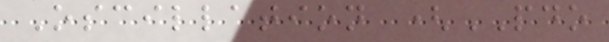Oscillation (PDO
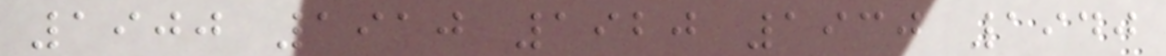1900 1910 1920 1930 1940
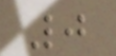0
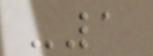-1
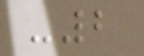-2
